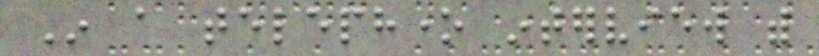In a telephone interview with
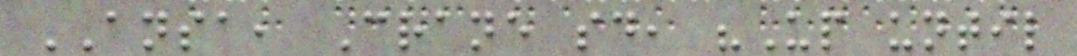ANSA, Crane said, "Up until
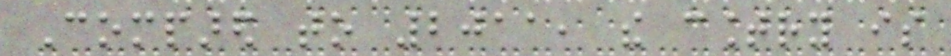Compared to 2011, the country is
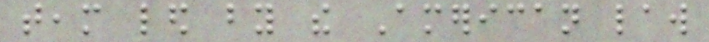team led by the American law
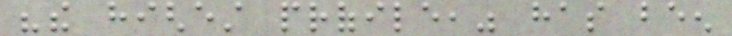"the highest profile," has been
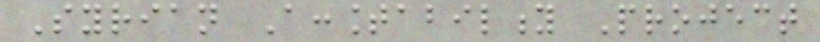Syrian Accountability Project
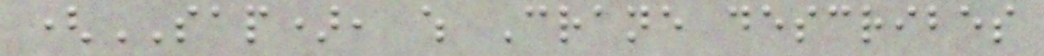(SAP), which Crane describes
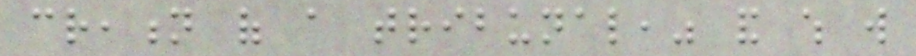creation of a tribunal," and which will
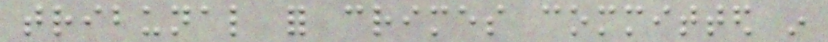tribunal for crimes committed in
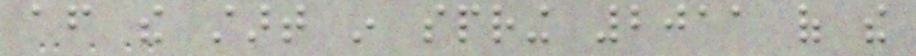after the start in spring 2011 of the
